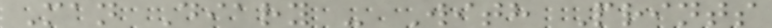Man Diary - With Prints
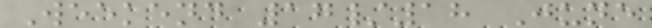Weekend 17/18 June
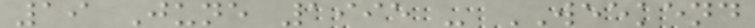19 June 1995 - WEEKEND
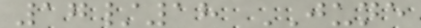17/18 JUNE
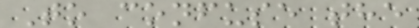To confuse the
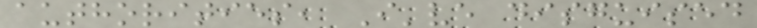authorities, I've disguised
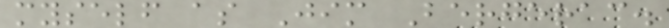myself as Jim Bergerac.
